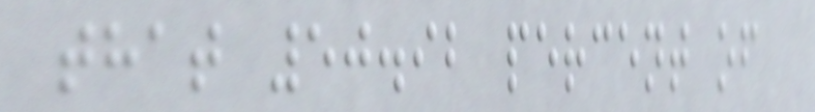that 50.92 percent of
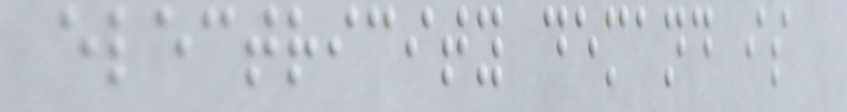electricity demand is
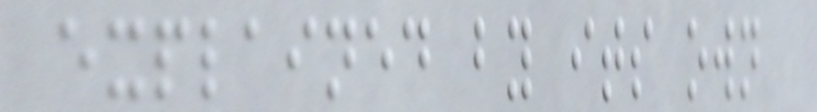explained by its own
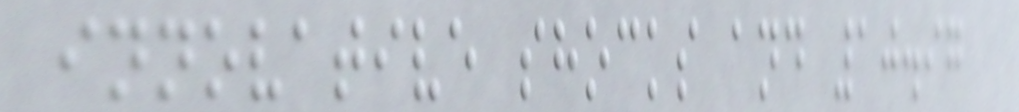innovative shocks and 10.97
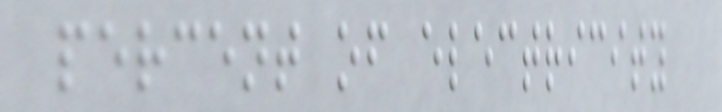percent of electricity
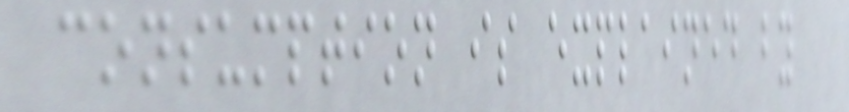consumption is explained by
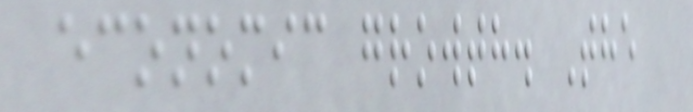economic growth. The
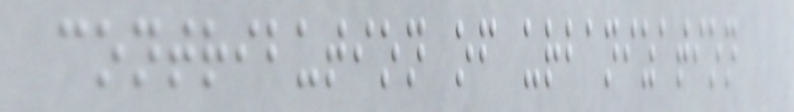contribution of urbanization
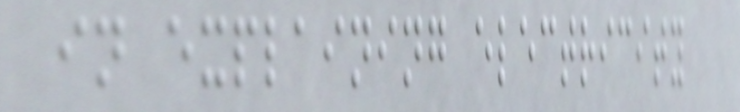in explaining electricity
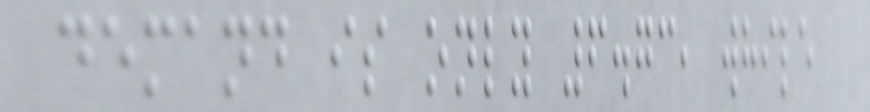demand is only 6.73, while
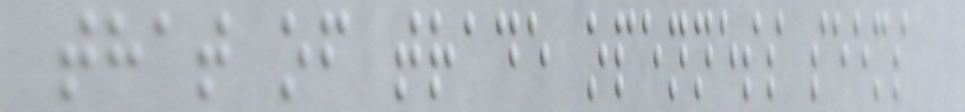that of trade openness seems
